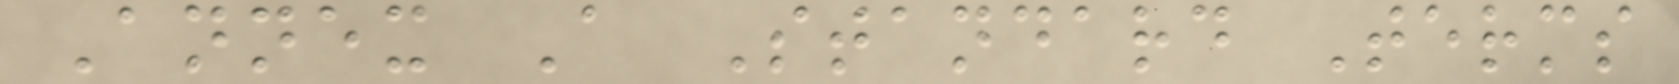Annex A Standard Terms
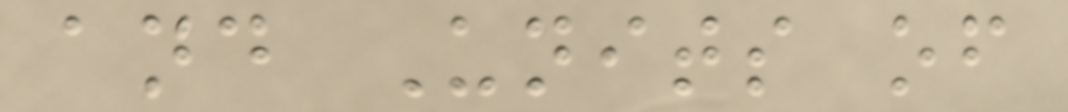and Units of
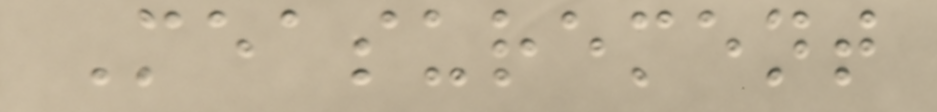Measurement
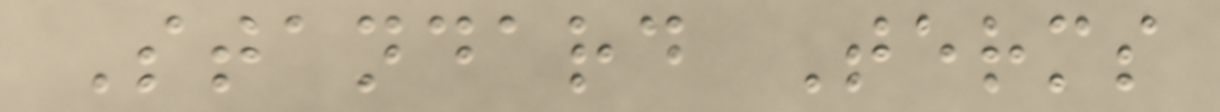Standard Terms
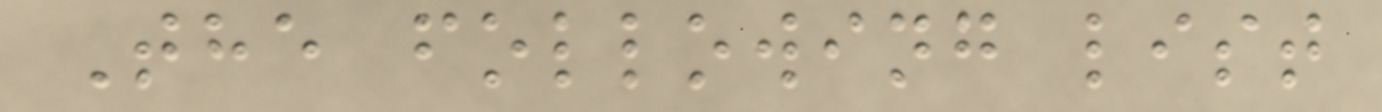The following list
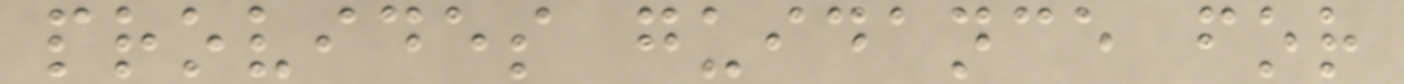provides guidance for
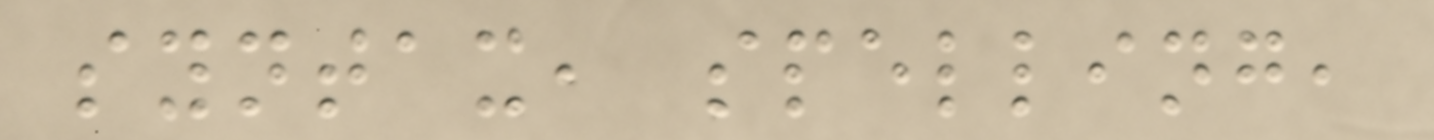syntax, spelling,
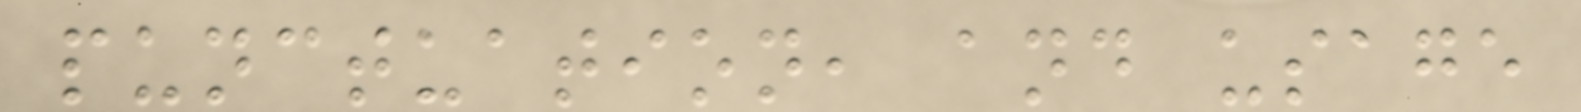punctuation, and usage
